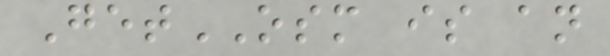GetOSM is an
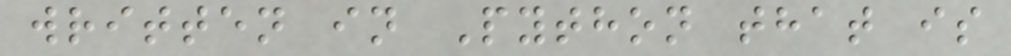written in Python that is
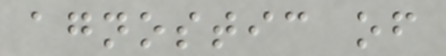agnostic of
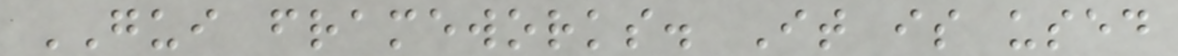GUI frameworks. It is used
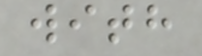with
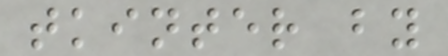tkinter by
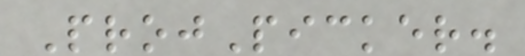ProjPicker.
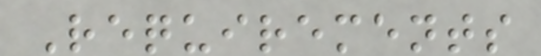Requirements
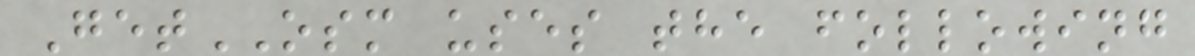GetOSM uses the following
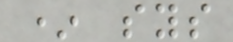* sys
